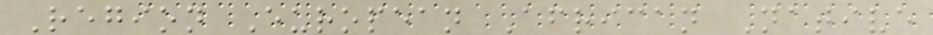Region European African Native
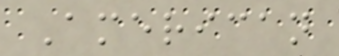American
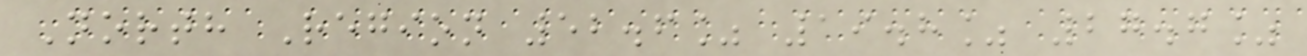North Region 52.6% 19.8% 27.7%
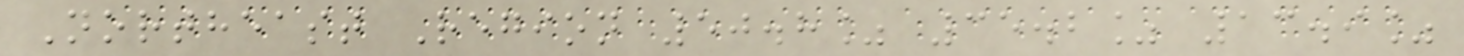Northeast Region 50.8% 35.2% 13.9%
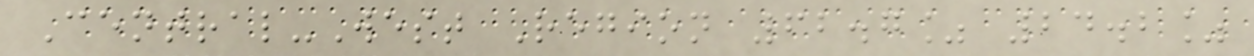Central-West Region 62.7% 24.2%
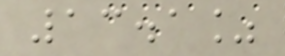13.1%
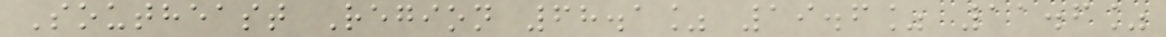Southeast Region 68.1% 19.6% 11.6%
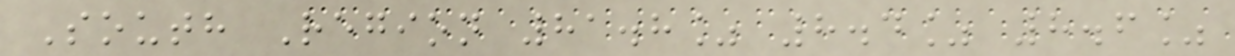South Region 81.8% 8.4% 8.6%
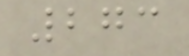273
